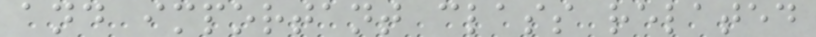and important class related
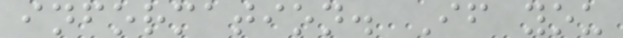information. If you
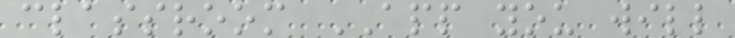classroom APP you will
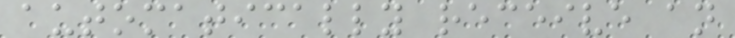automatically receive an
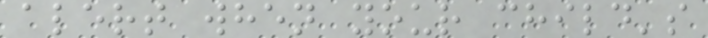alert when your child's
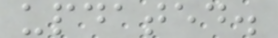updated.
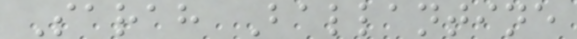Sarah Ballantine
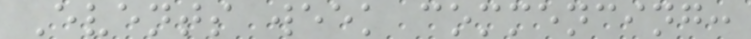Events week commencing:
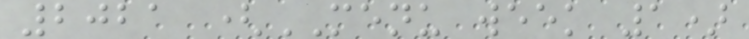2021 (MENU week 1)
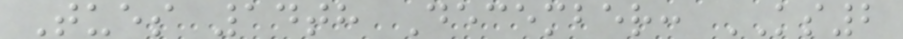Tues 14th December: KS2
